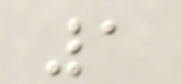1
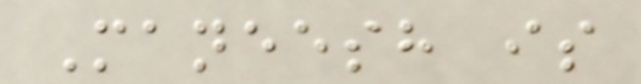Maneesh is
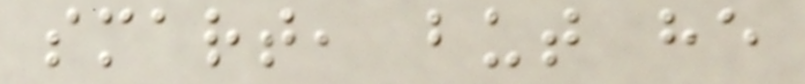smart, but he
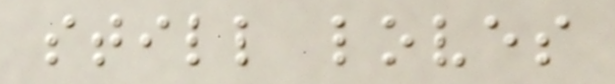still loves
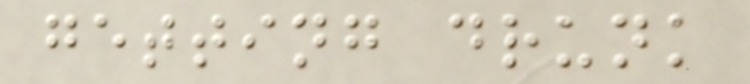getting drunk
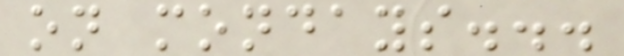on mondays...
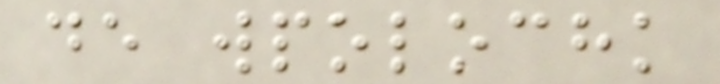de wpolochk
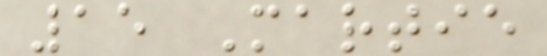15 Martie
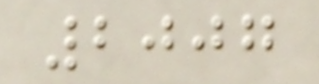2007
